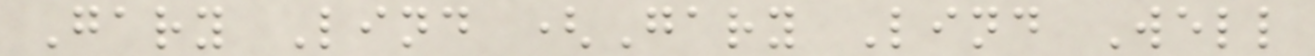Gary Lind (Gary Lind Well
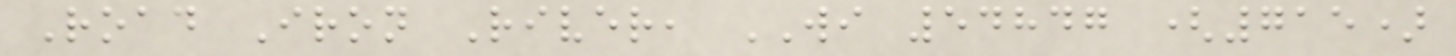Road Iron River, WI 54847 (715)
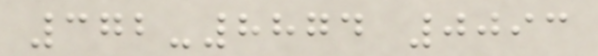372-8874 0093
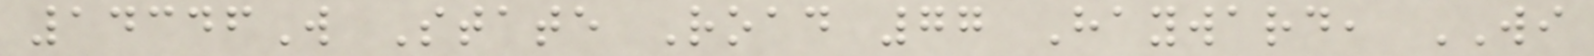14346W State Road 77 Hayward, WI
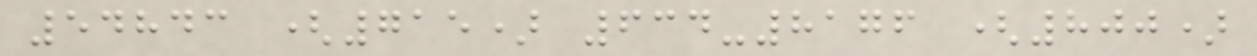54843 (715) 634-8176 (800)
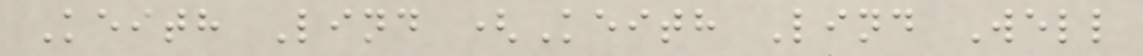Keith Lind (Keith Lind Well
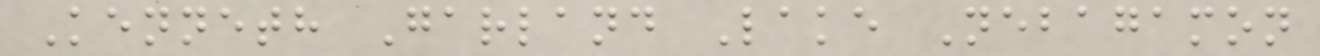Kenneth Garland Lake Nebagamon
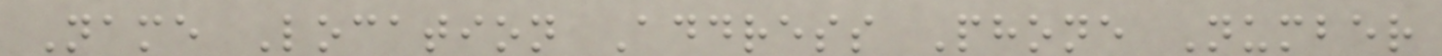Name Location Address Phone Number
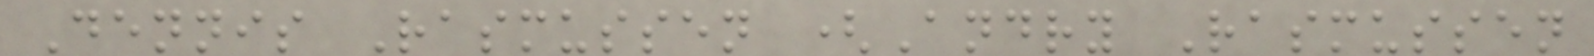Dennis Rasmussen (Andry Rasmussen
